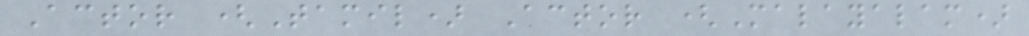Actor (Tamil) Actor (Malayalam)
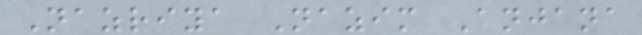Nazriya Nazim Anjana
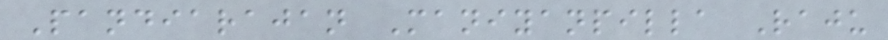Pandiarajan Maniyanpilla Raju
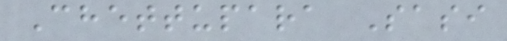Chettupara Sasi
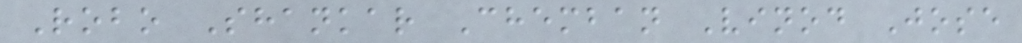Robo Shankar Chemban Vinod Jose
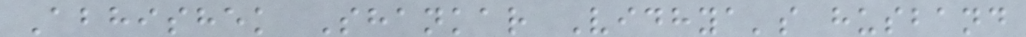Abhishek Shankar Vidhya's husband
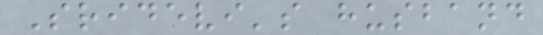Sridevi's husband
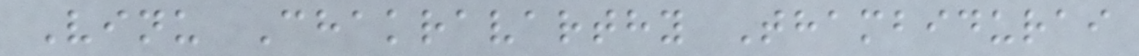Vinu Chakravarthy Thambidurai
